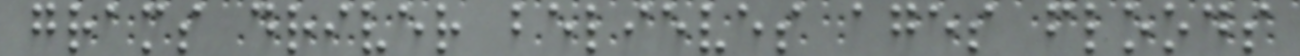grams driver believes ages floods
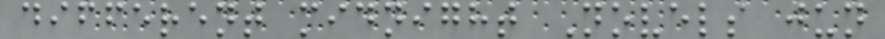different midnight Novels jun
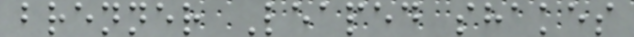brenner Leaped shakes
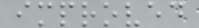improved
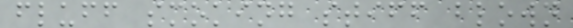fluff smoking stiff blown
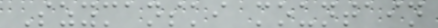Szymanski mountain
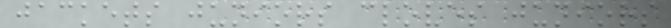jackets juniors cloves juniors
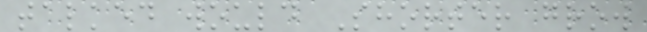talked would Shorter grow
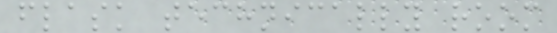flask technically room
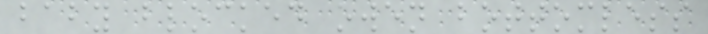baby blocked owen bottomless
